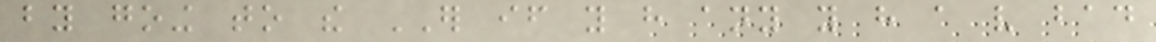by going to the ER if you have any you have a very bad
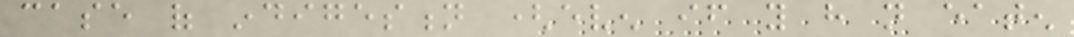case of indigestion (even if you have not eaten
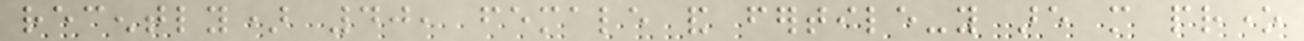recently) 40, female and fertile-you are more prone
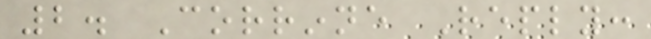2. Corrinne Reply:
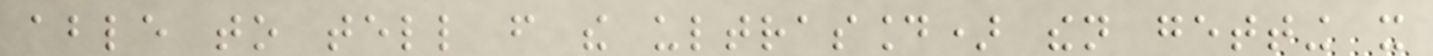able to tell from the ultrasound) then getting it
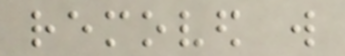removed will
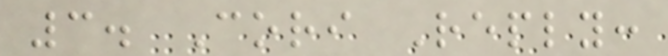3. Cori Reply:
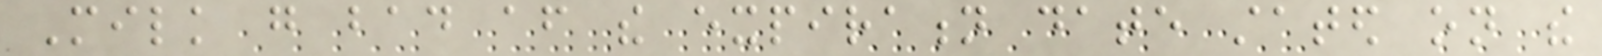Milk go bad after the expiration date stated on the
